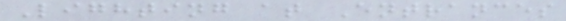Lighting at Entrances
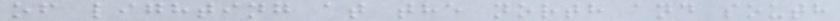of lighting at the north and south
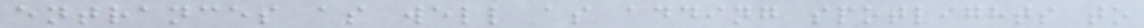entrances as well as adding spotlights to
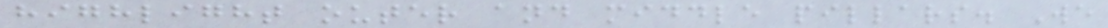highlight outer and middle pillars. We
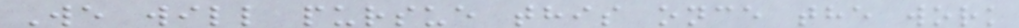We will pursue this once the work
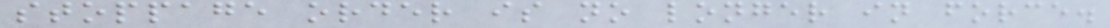stoppage order is no longer in force.
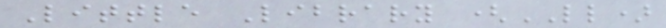Little Library (LL)
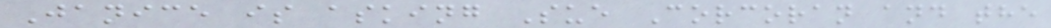Janice is asking Sue Corcoran and the
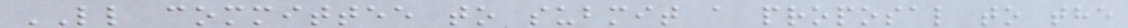LL committee to submit a proposal to the
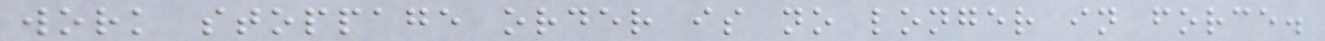work stoppage order is no longer in force.
